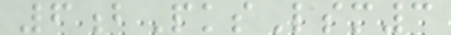6bPksLsm3
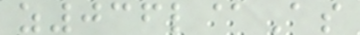z036l@As
